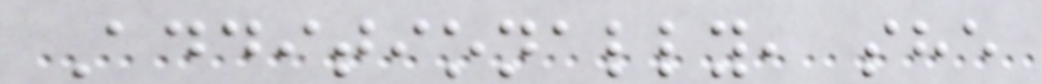Additionally, she
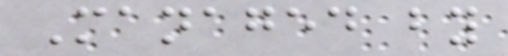Managed by
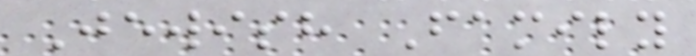Jewish Family
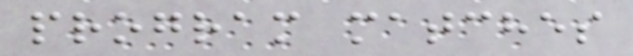program matches
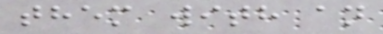them with an
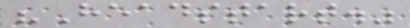"Headstart."
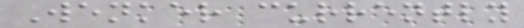Wenker currently
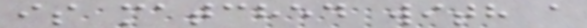is matched with a
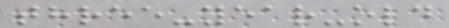three-year-old
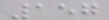157
